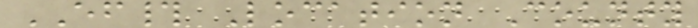EF# Location County
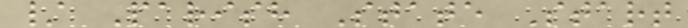/ Parish State Start
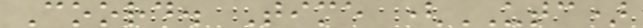Coord. Time (UTC)
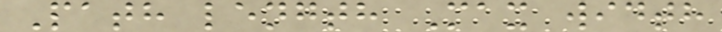Path length Max width
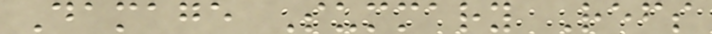Damage Summary Refs
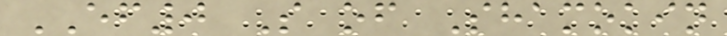EF0 S of Shamokin
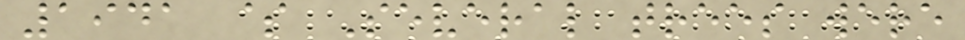1941 $ Several trees were
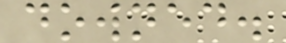downed.
